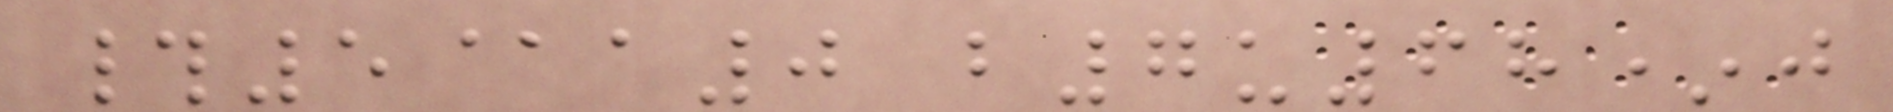#5@a0 b7u68*j
